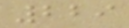229
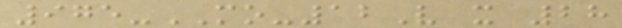975-MO-12V x 28
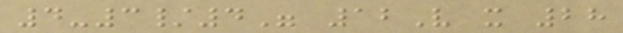4-3/4" 12V x 28
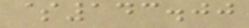$143.00
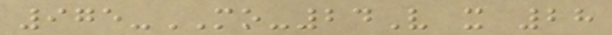975-MO-24V x 28
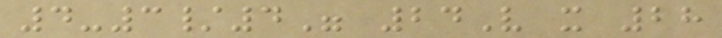4-3/4" 24V x 28
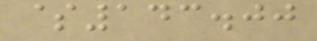$143.00
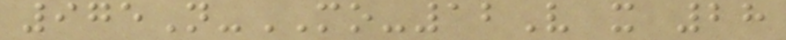975N-MO-12V x 28
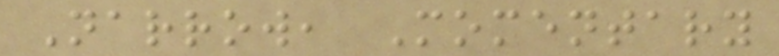Narrow, Momentary
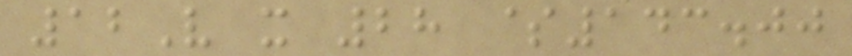12V x 28 $143.00
